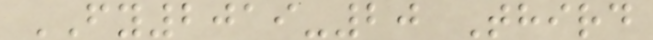FY2019-20 Third
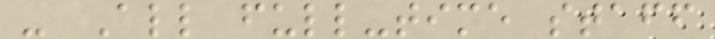- All full-time staff
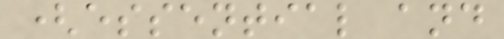(essential and
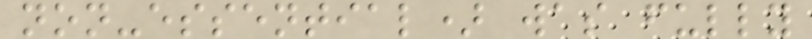non-essential) was fully
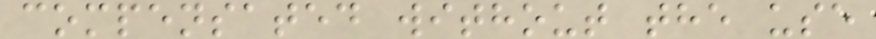compensated without the use
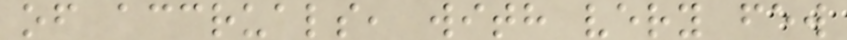of accruals, with very few
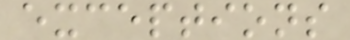exceptions
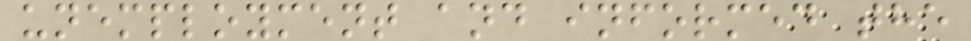unemployment and informed the
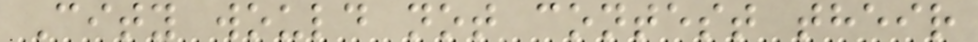City would not contest their
